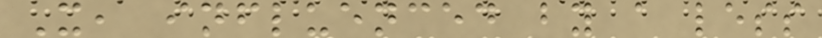X, influenced by a less
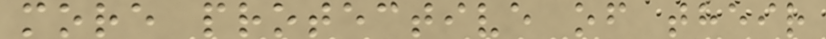more protective of their
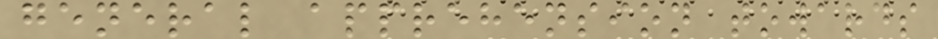general apprehension towards
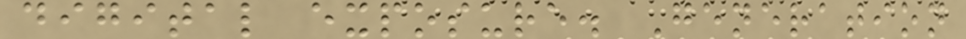digital exposure. Generation
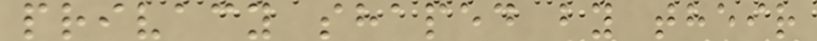privacy shaped by their
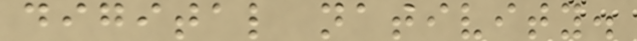digital nativity.
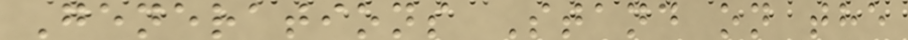Generations Stand on the
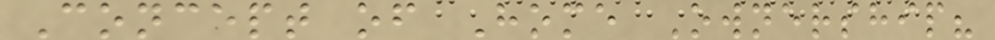Concept of Home Ownership?
